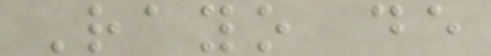Rayo de
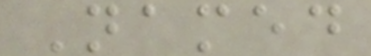Named
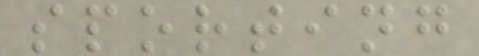sporting
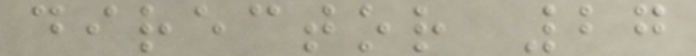director 27
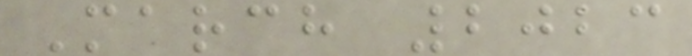March 2023
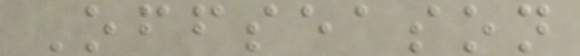Offseason
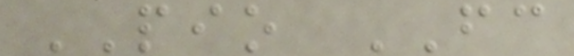PIO FC
